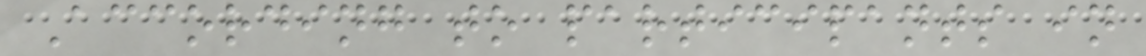According to participants in
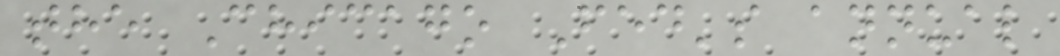the Chicago Fed's annual
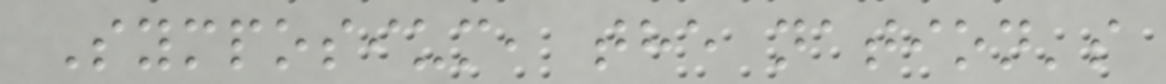Symposium, the nation's
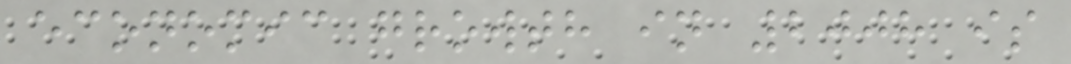economic growth in 2008 is
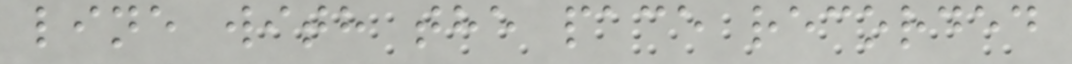line with the pace recorded
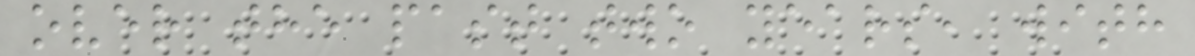over the past two years, with
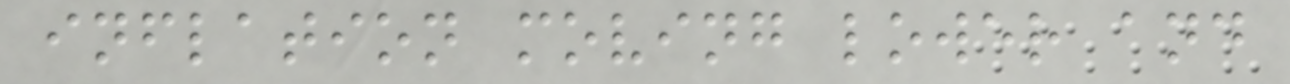inflation moving lower and
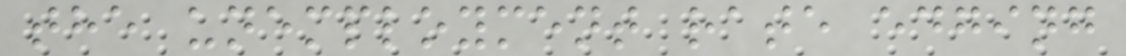the unemployment rate edging
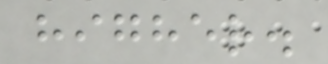higher.
